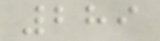289
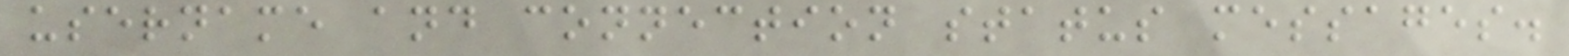username and connection status messages.
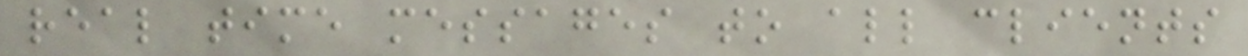real time messages to all clients
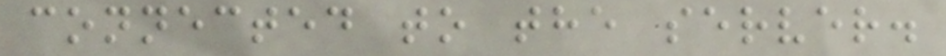connected to the server.
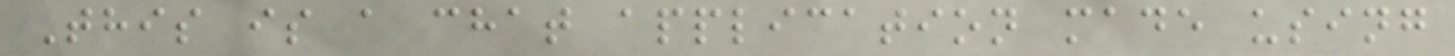This is a chat application made using
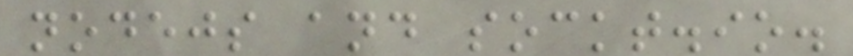nodejs and sockt.io.
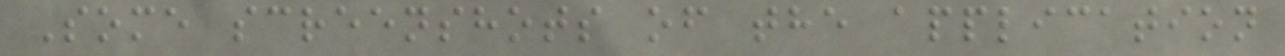Some screenshots of the application
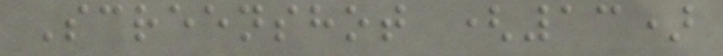Screenshot (13)
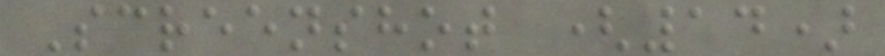Screenshot (14)
